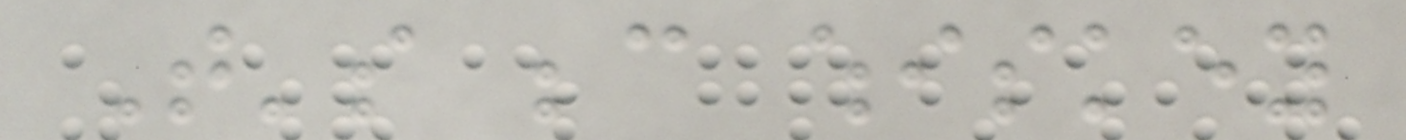That's because whiskey
